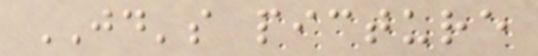JD's picture
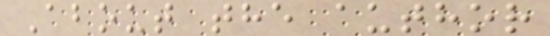About the author
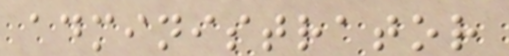administrator
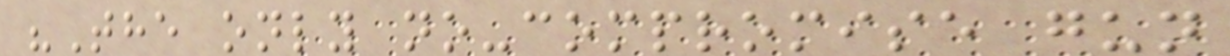"The only no-compromise gun
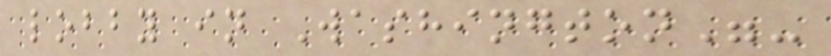lobby in Washington"-
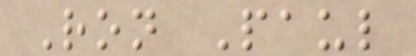Ron Paul
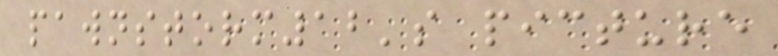pawnstorm12's picture
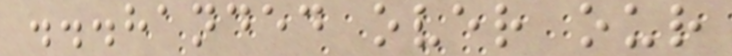...handed over our
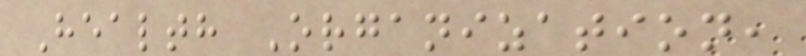Health Organization,
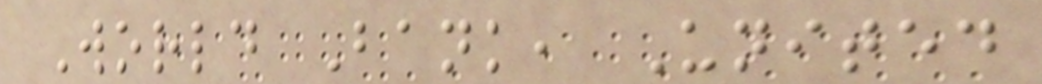World Bank, United
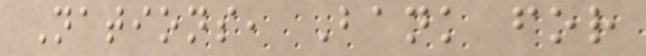Nations, Bank for
